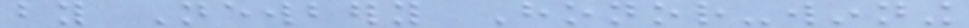by Newbery Honor-winning
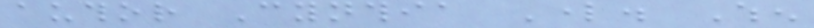author Cynthia Lord. When
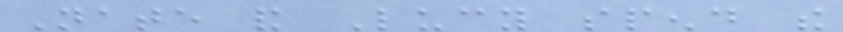Nate and Lucy spend the
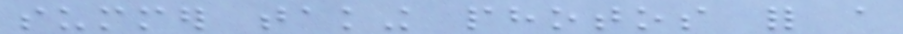summer taking photos for a
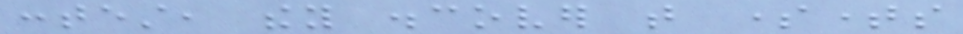contest, they discover that sometimes
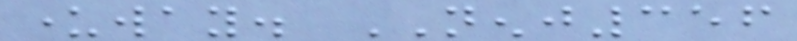underway. NENJ356
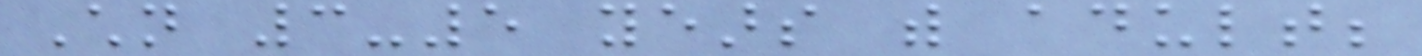Children 3-5 years with adult;
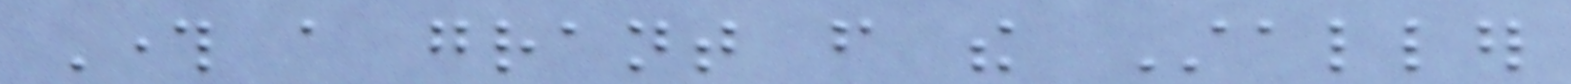Through a grant from the Staller
